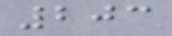203
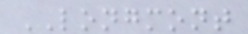LONGMONT
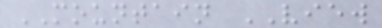MOUNTAIN VIEW
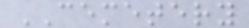CEMETERY
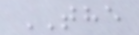THE
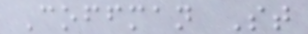Coffman St
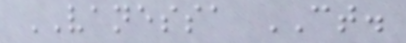VANESSA CT.
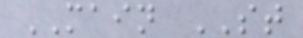MAIN ST
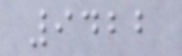9422
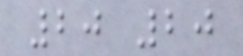20 20
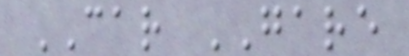CAR GARE
